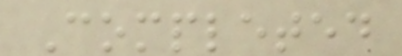Completed
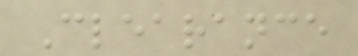Clearance
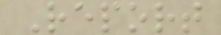Report
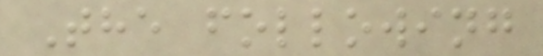The following
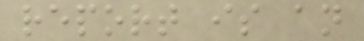report is an
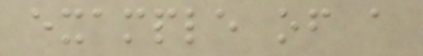example of a
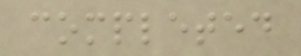completed
